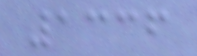1336
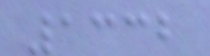1332
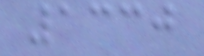1330
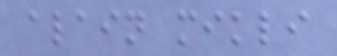alain mikli
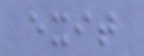exit
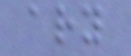ary
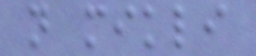n mikli
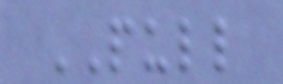PULL
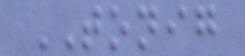TONIG
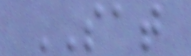SAT
